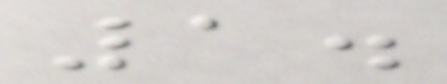1.
